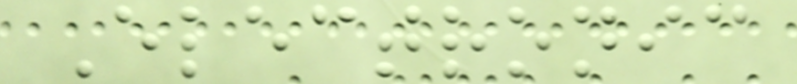Electronic
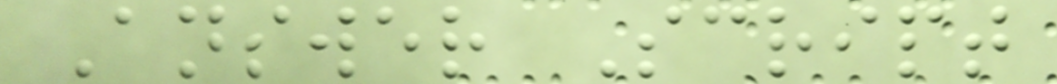Answer Script
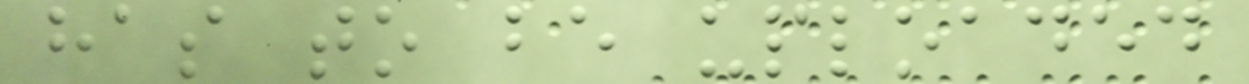has to be uploaded
